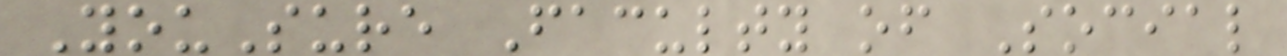YouSure Faculty of Social
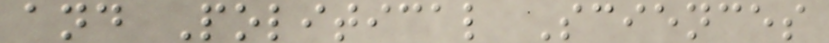and Political Sciences
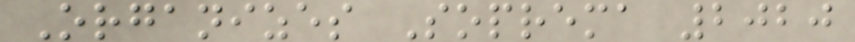Organizes Soprema 2020
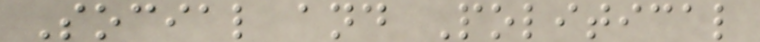Social and Political
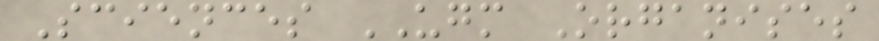Sciences UGM Organises
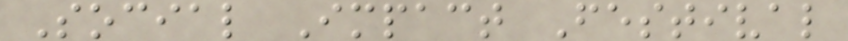Social Impact Festival
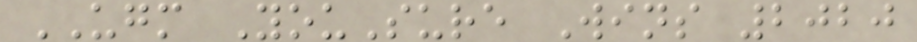UGM YouSure Wins 2020
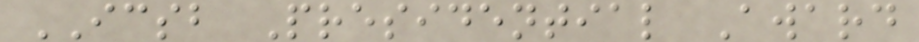ICSB Presidential Award
